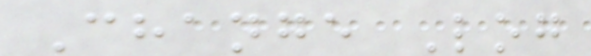Change Log
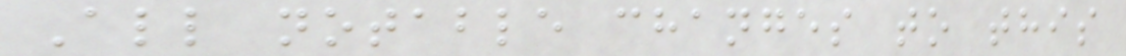All notable changes to this
